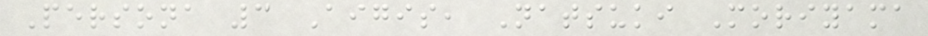Persona 3 Aigis, Natsuki Moriyama
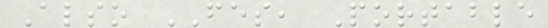Also FES, Portable
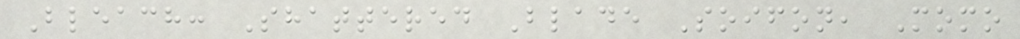Bleach: Shattered Blade Soifon, Momo
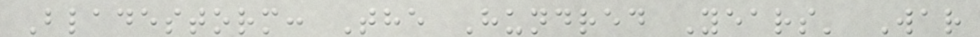Bladestorm: The Hundred Years' War
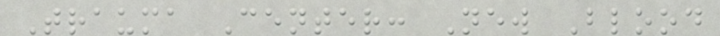Trauma Center: New Blood
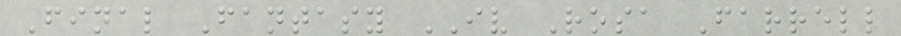Final Fantasy IV Rosa Farrell
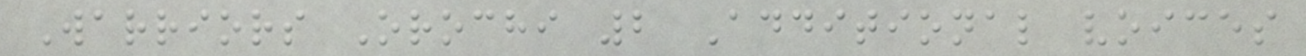Warriors Orochi 2 Additional voices
